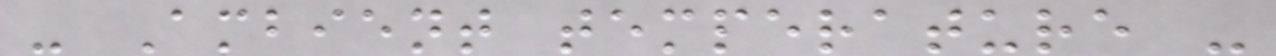- Ambient temperature -
